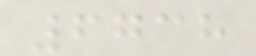6738
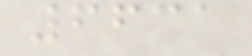6631
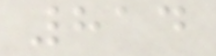814
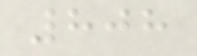808
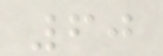60
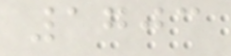1703
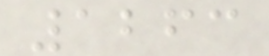1263
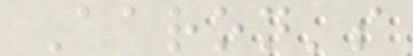Aaron's
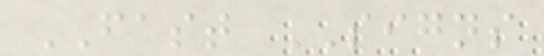FAST SIGNS
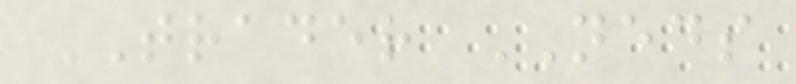TRADER NEDS
